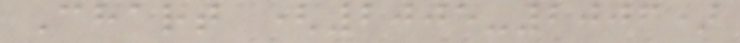Chart (2005-2006)
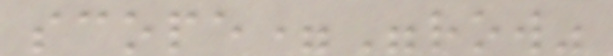scope="row"
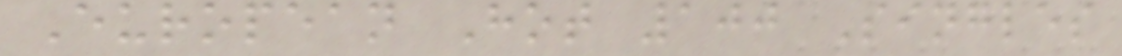European Hot 100 Singles
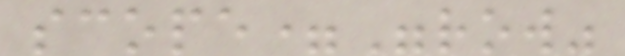scope="row"
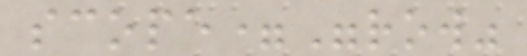scope="row"
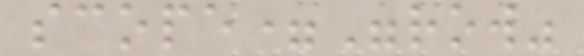scope="row"
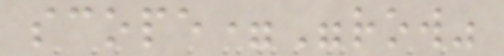scope="row"
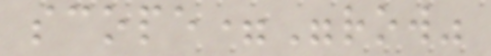scope="row"
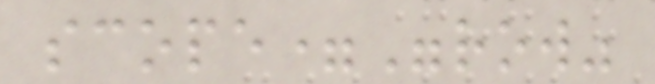scope="row"
